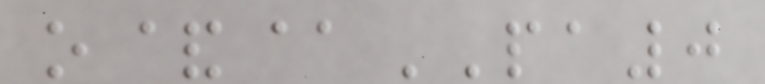o&@PA0
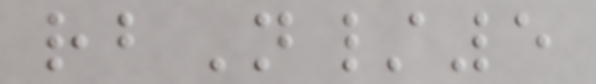rbN/5
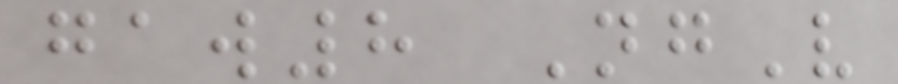gaw8 NgV
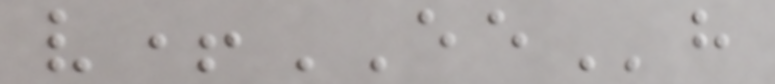v+EEh
